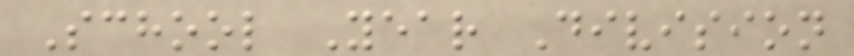School Year Division
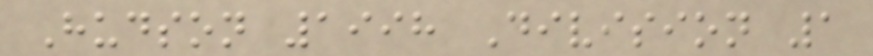Hudson 1998 Division 1
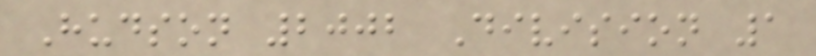Hudson 2002 Division 1
